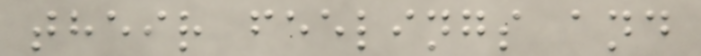their feelings and
